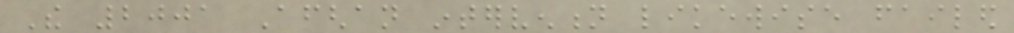The 2001 Afghan intervention likewise failed
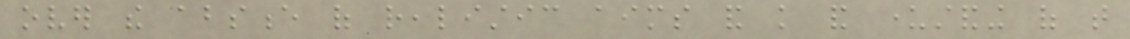over the absence of realistic aims and knowledge and understanding of that
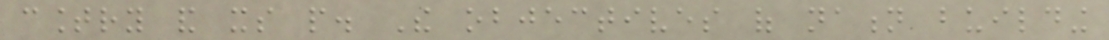country and its people. The objectives of nation building
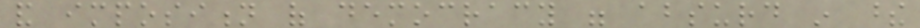and imposition of democracy were absurd in these
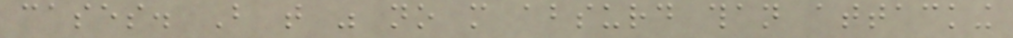cases. But that was no more absurd than attacking
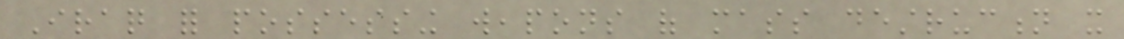Iraq for possessing weapons of mass destruction it
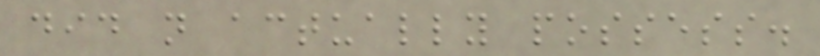did not actually possess.
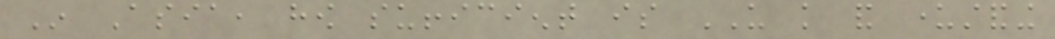In Asia, how sufficient is US knowledge and understanding
